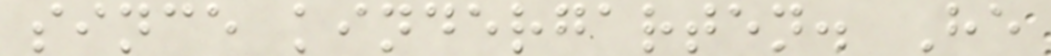since kindergarten. He
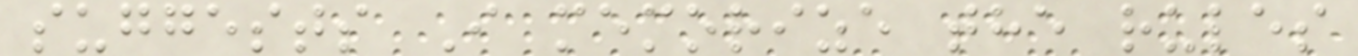suggests I memorize the rules
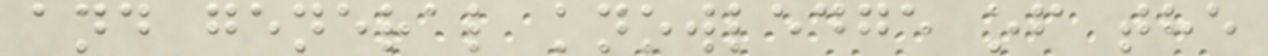and general knowledge of the
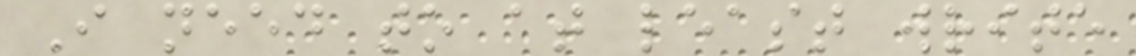I need to at least write
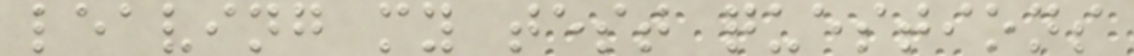leaving my test questions
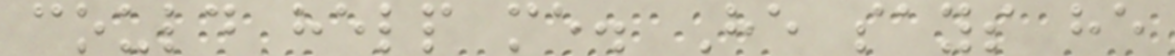could help me. He says he
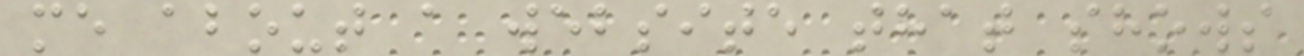me about a website that shows
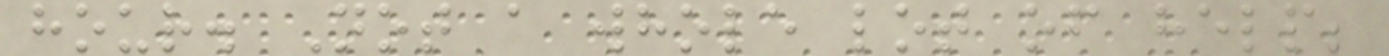hour. Not a whole lot of help;
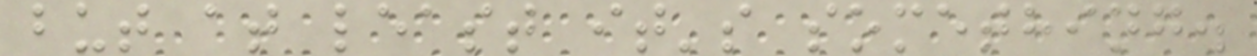but at least it's something.
